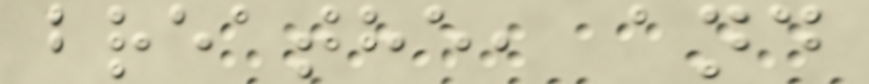breathe, and
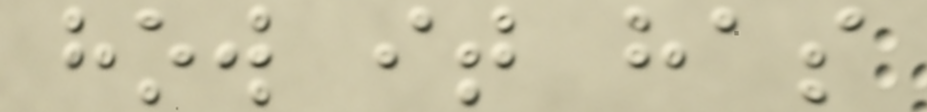how it has
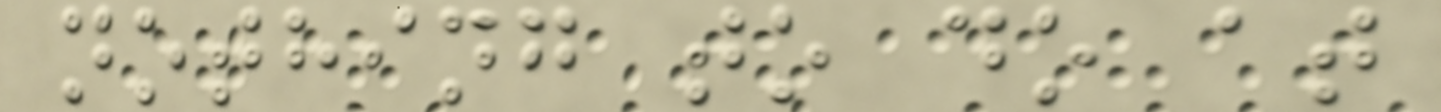nothing to do at
